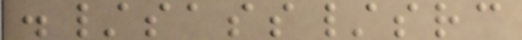./sass/src
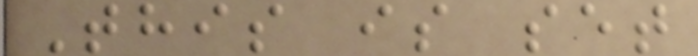This is set
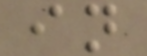in
